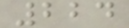224
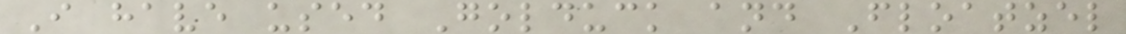I have used Golduck and Floatzel
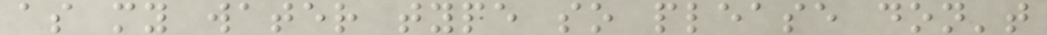as my water type so please don't
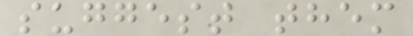suggest them
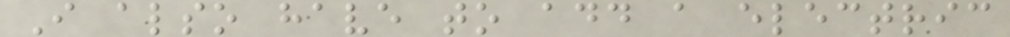I also have to add a electric
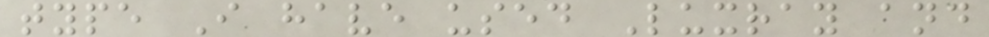type I have used Luxray and
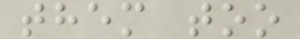them too
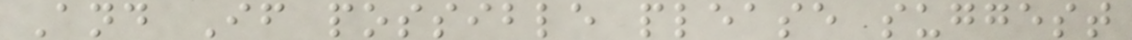And If possible please suggest
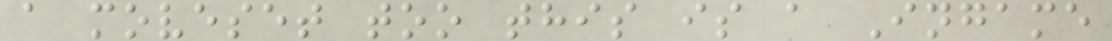a moveset too this is a Ingame
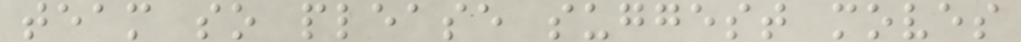team so please suggest moves
